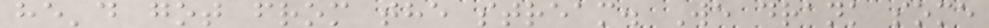he'd got from the stream. We drank some
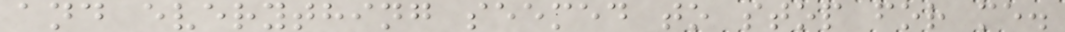and everything seemed to stop for me.
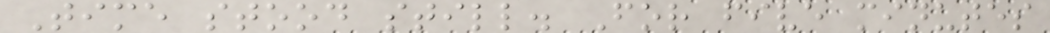Time stood still. For five minutes
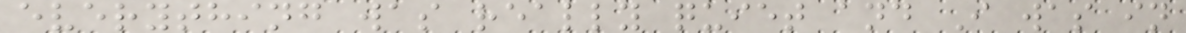everything was really quiet and I was in
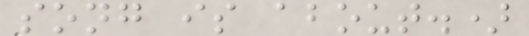song is about.)
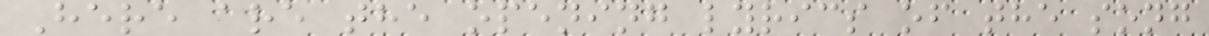Here are the opening lyrics of the song
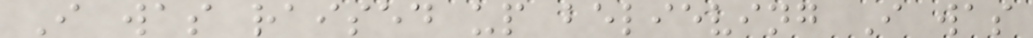I was raised up believing I was
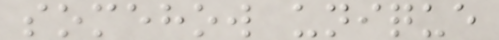somehow unique
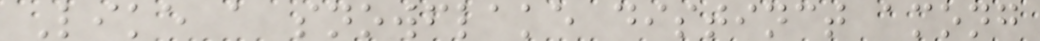Like a snowflake distinct among
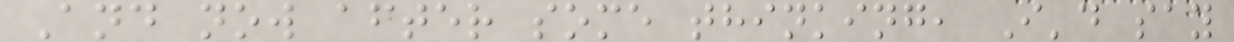And now after some thinking, I'd say
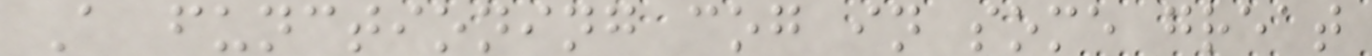A functioning cog in some great
